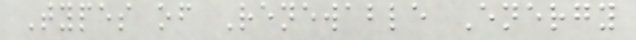Types of Renewable Energy
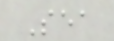Sea
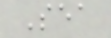Sea
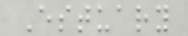Estuary
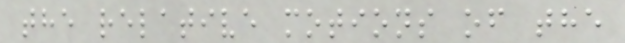the relative motions of the
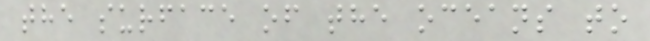the surface of the oceans to
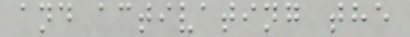and activating the
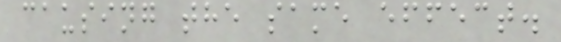causing the same effect.
